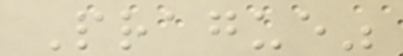Prague"
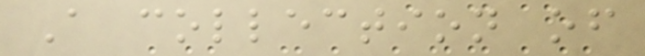A collection of
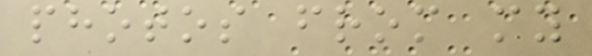photos from my
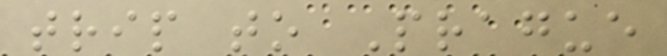trip to Prague
